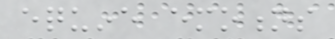equine emotions
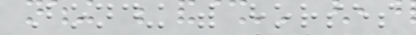Bonding with horses
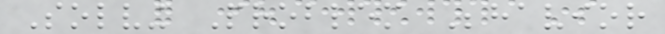Solving Problem Behavior
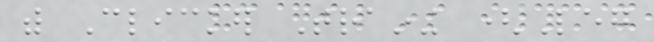with Clicker Training (Leg
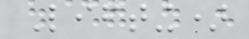Lifting)
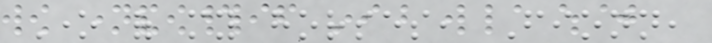One of my horses, Fionn,
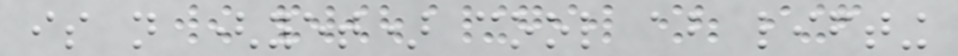is not (yet) cool about lifting
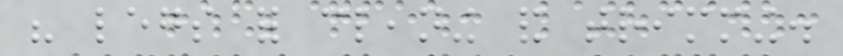his legs for cleaning and trimming.
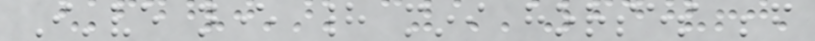I've never had mini horses before
